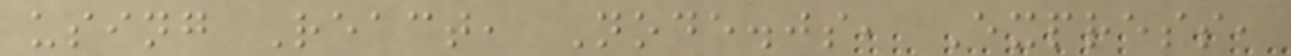using React, Node.js, Express,
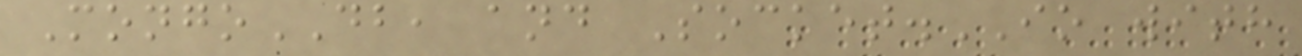MongoDB, and Socket.IO with
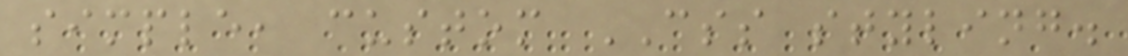simple, custom CSS styling.
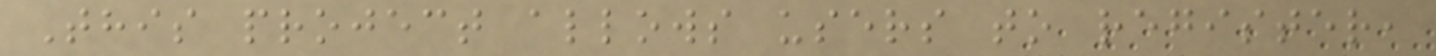This project allows users to register,
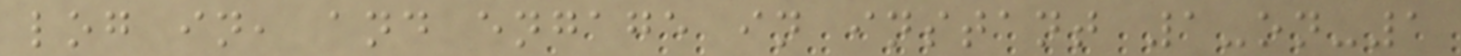log in, and engage in instant 1-on-1
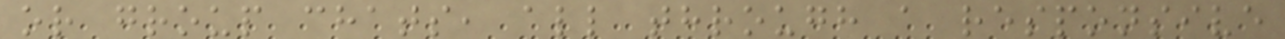or group chats, all through a responsive
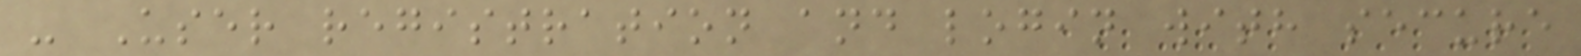- User registration and login with secure
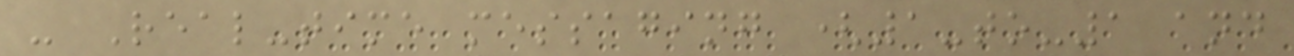- Real-time messaging (1-to-1 and
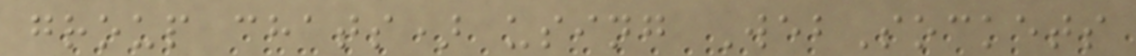group chats) using WebSockets
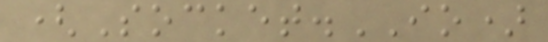(Socket.IO)
